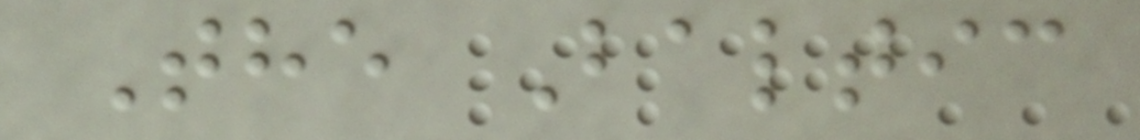The Baltic
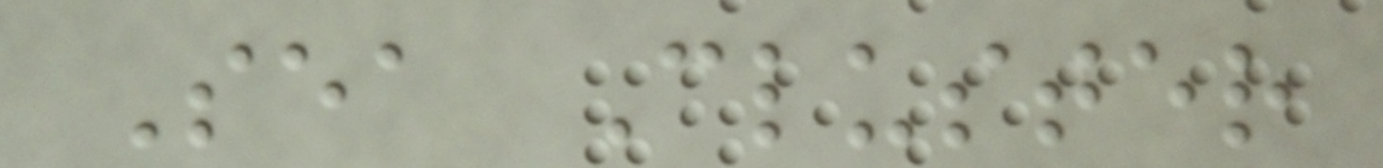Sea Cluster
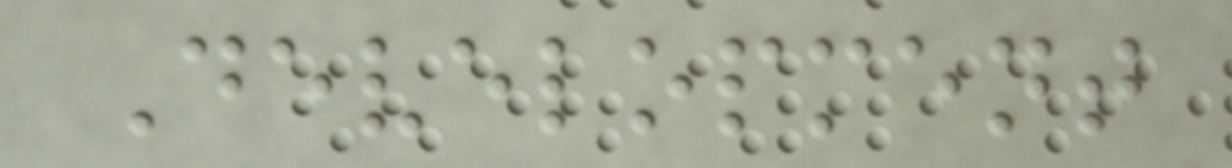Development
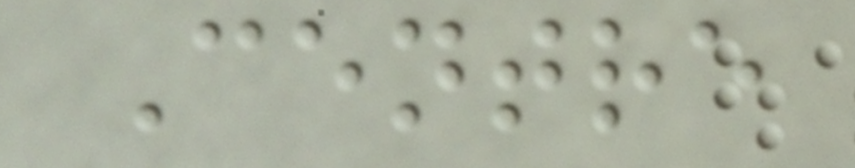Centre
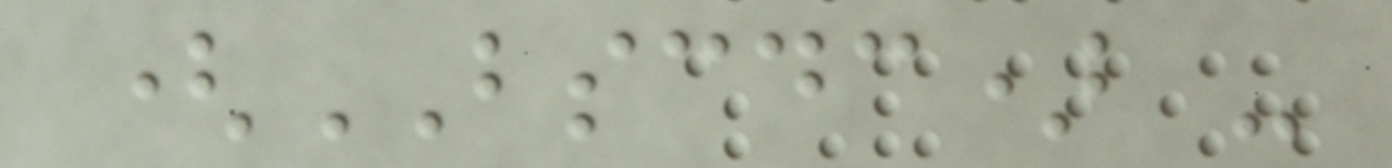(BSCDC) -
